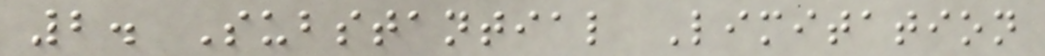2. Substantial Limitation
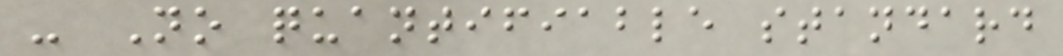- No quantifiable standard
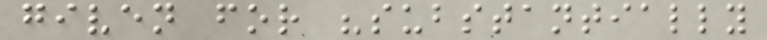given for "substantially
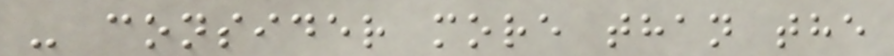- consider more than the
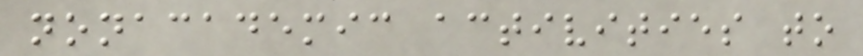nonacademic activities to
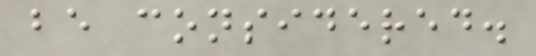be considered.
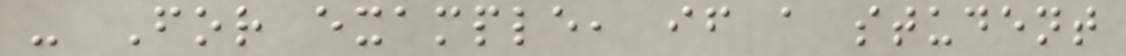- For example, if a student
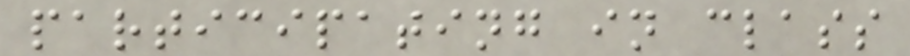participating in class
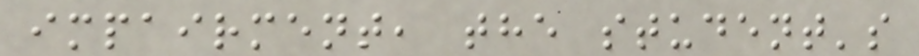impairment, the student's
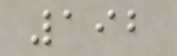192
